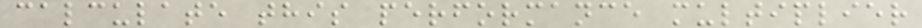calculate this performance multiplier
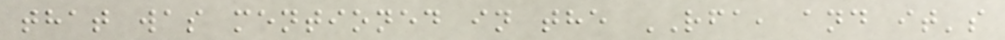that was mentioned in the RFA, and it's
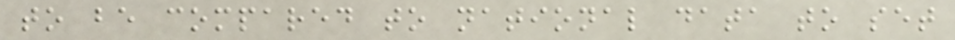to be compared to national data to set
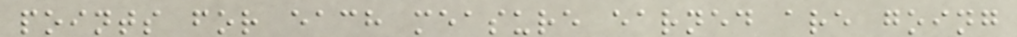points for each measure earned are going
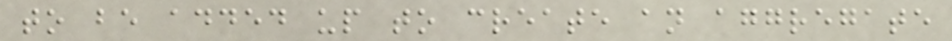to be added up to create an aggregate
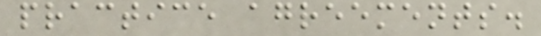practice agreements.
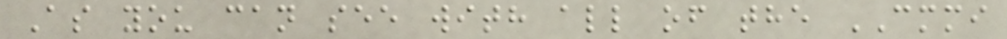As you can see with all of the CMMI
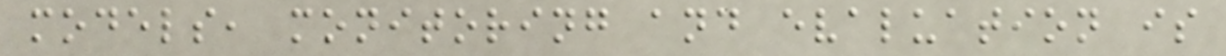models, monitoring and evaluation is
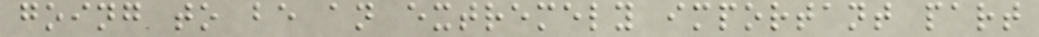going to be an extremely important part
